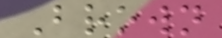Brown
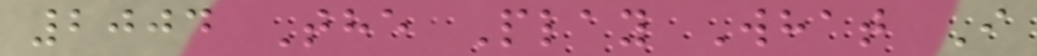2004 The Play What I
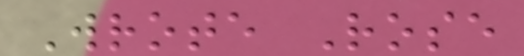Wrote Rose
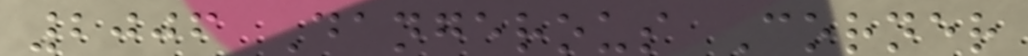2006 Dangerous Corner
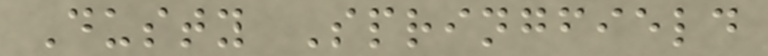Dusty Springfield
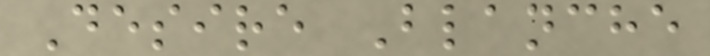Desire Blanche
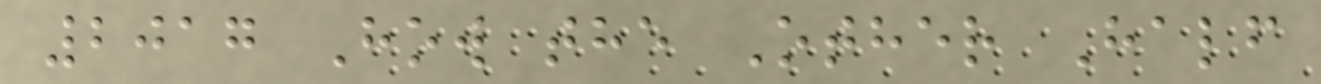2017 How the Other Half
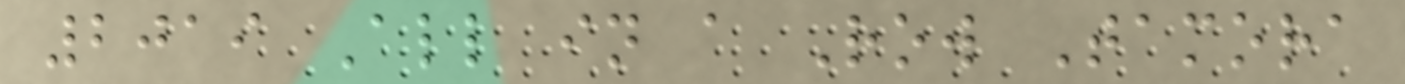2019 All in a Row Tamora
